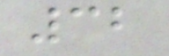32
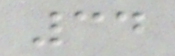34
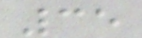35
